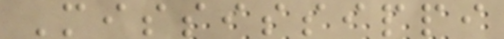Mississippi
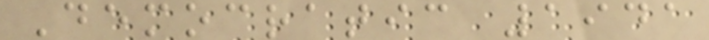Democratic 1941
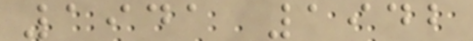1941 1942
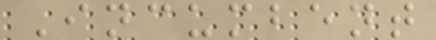Incumbent
